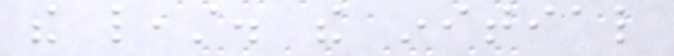the least. the initial
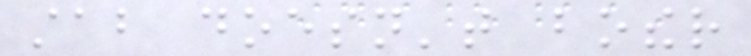stab doesn't bother
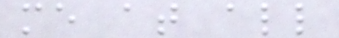me at all
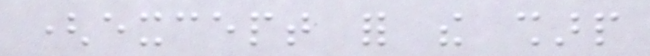(except for the sharp
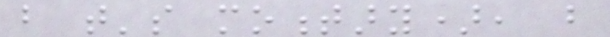but that's momentary), but
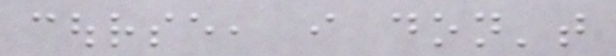course, i don't
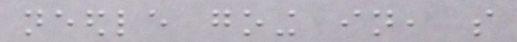needle going in, so
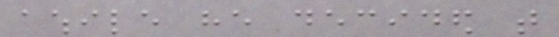awhile he decided that
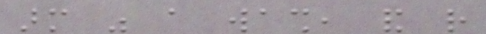arm was a wash, and rather
